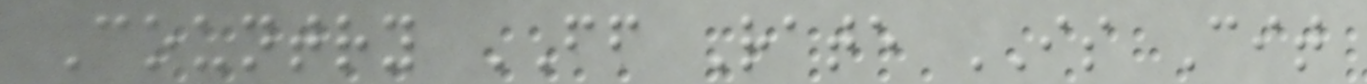Country FF Rate IS Cit
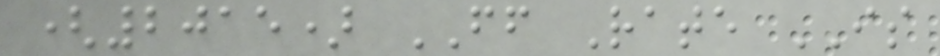(2015) FF Rate IS
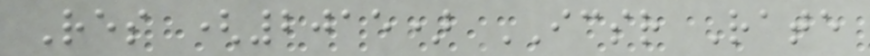Res (2015) ICSR Rate
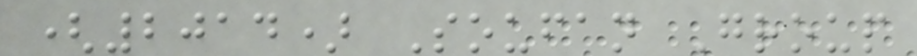(2014) Soufan Group
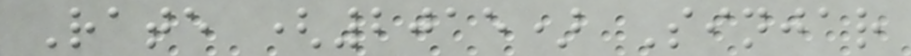Rate (2015) Sinjar
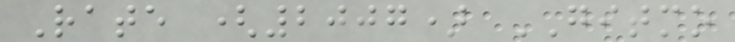Rate (2007) GITMO
